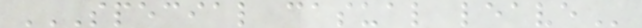SPECIAL CASUAL LEAVE
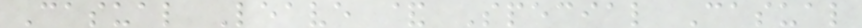Casual Leave & Special Casual
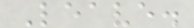Leave.
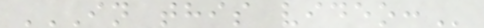IN THIS VIDEO:
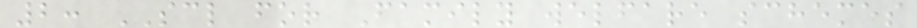2: SCL for Family welfare schemes
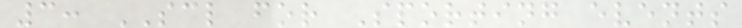3: SCL for Sporting events
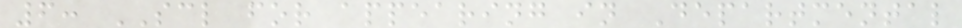6: SCL for appearing in Departmental
